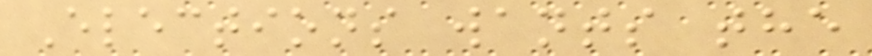Elections wants the
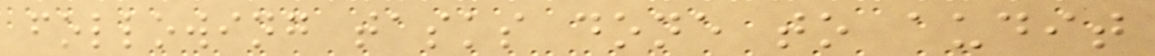following tasks done to audit
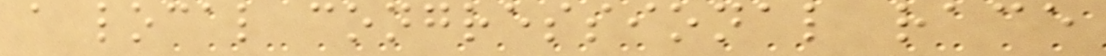a local congressional race
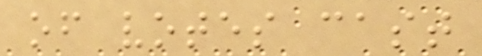of votes cast
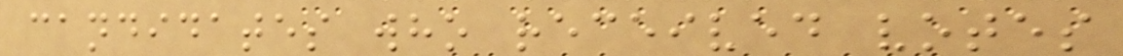candidates who received votes
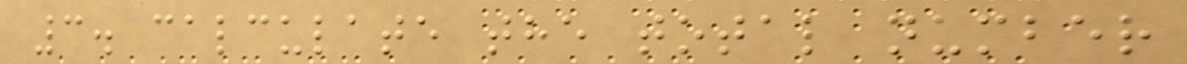3. calculate the total number
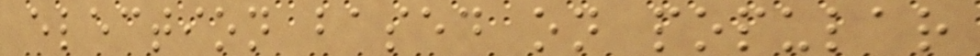election based on popular
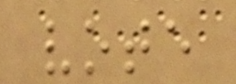vote
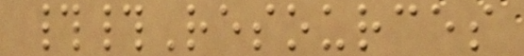##Resources
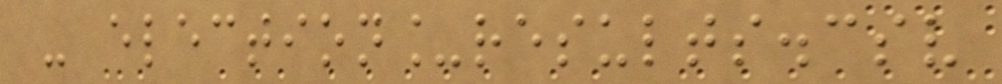- election_results.csv
